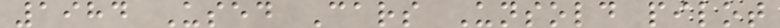1984 Used Cars Unsold pilot
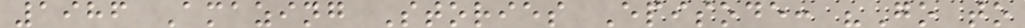1986 Amazing Stories Episode: "Go to
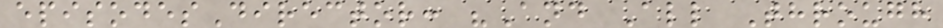episodesDirector: "And All Through
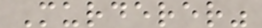Murderer"
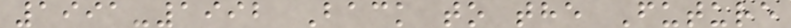1991-1992 Back to the Future
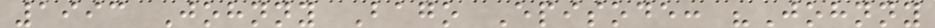1993 Johnny Bago Episode: "Johnny
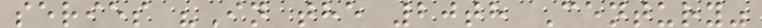series "In the 20th Century"
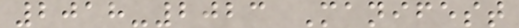2018-2023 Manifest
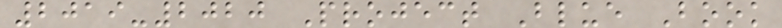2019-2020 Project Blue Book
